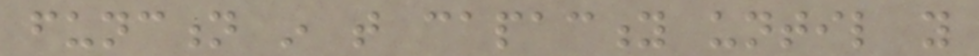function in that capacity until you
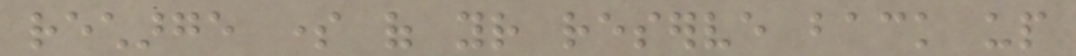recharge some of your reserve back up
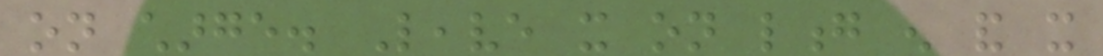on charge. Leave it on long enough and it
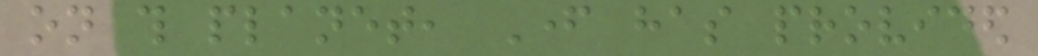on this planet, Father has provided
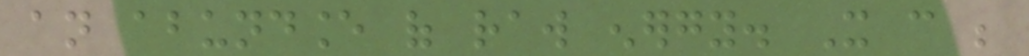an abundance of raw energy. It can be
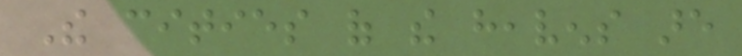The cities of the heavens are
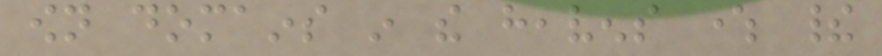own domains in the heavens where their
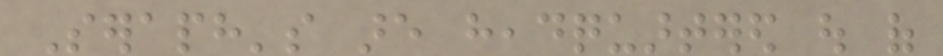Seraph's are headquartered out of
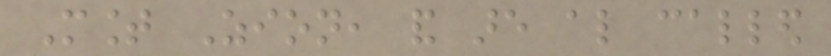Mount Zion, and are also called
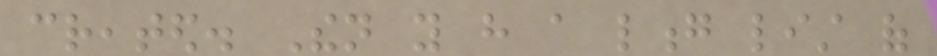created. Then you have a long list of
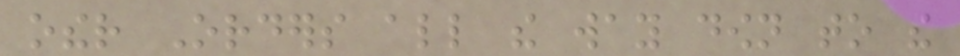other Orders all the way down to the
